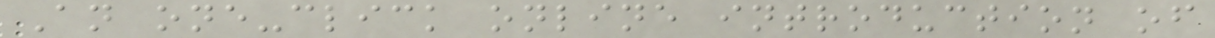An one-click online introduction of
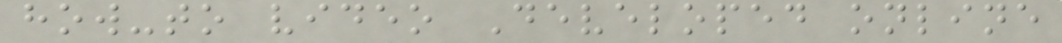how-to video Developed online
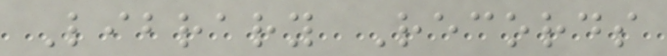Library Records
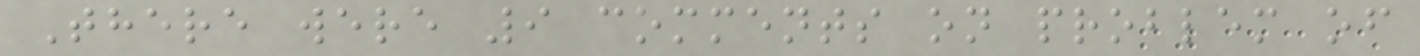There were 9 comments on problem of
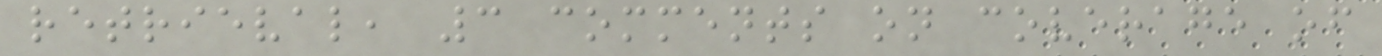retrieval, 3 comments on coverage of
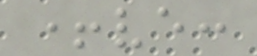+ve:
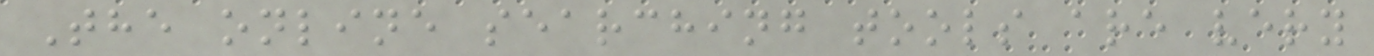The online searching tools are very
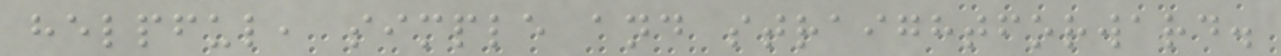helpful, simple and straightforward.
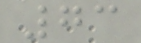73
